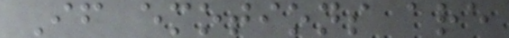If emotions are
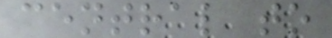central to
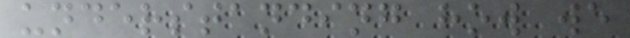understanding how we
